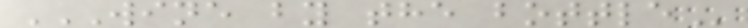WINE BY THE BOTTLE
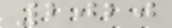2020
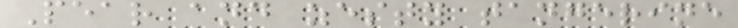Pear and zesty tangerine
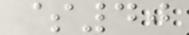$40
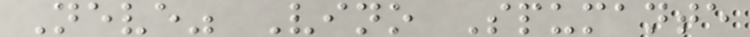Neve" Vino Spumante
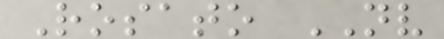Rosato NV
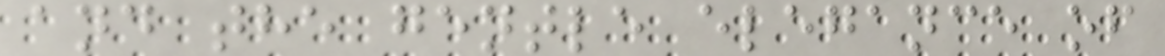and the gentle elegance of
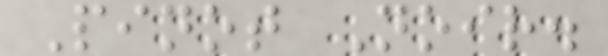Pinot Noir.
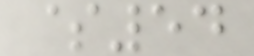$54
